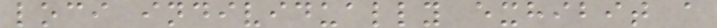loci individually exhibit a
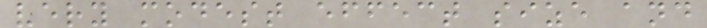very modest effect size and
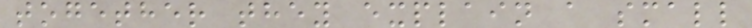together they explain a small
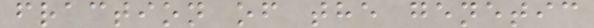fraction of the genetic
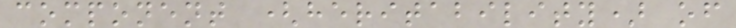component (heritability) of
